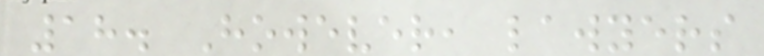18. However, lawyers
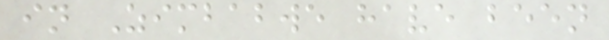in Zimbabwe have been
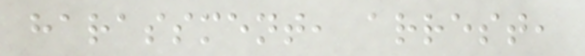harassment, arrest,
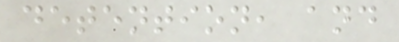detention, and
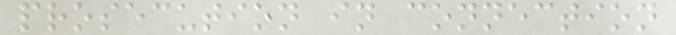prosecution in connection
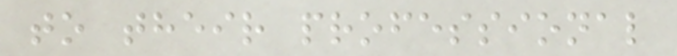to their professional
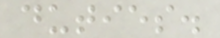duties.
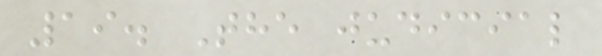19. The judicial
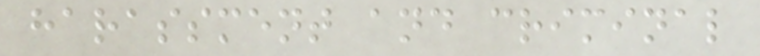harassment and criminal
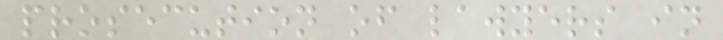prosecution of lawyers in
